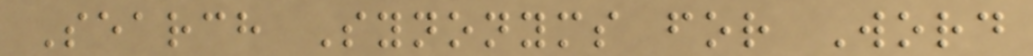Search Synonyms for Word
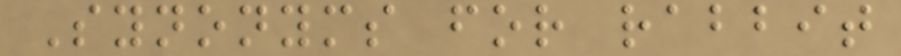Synonyms for rabbit
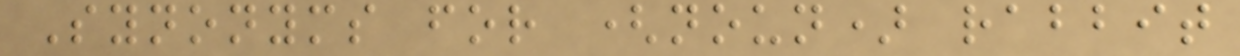Synonyms for (noun) rabbit
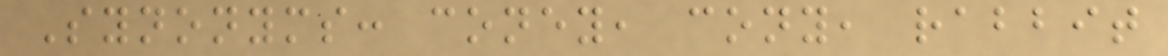Synonyms: coney, cony, rabbit
